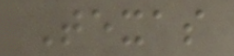Texas
